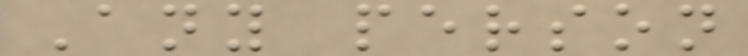Any person
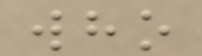who
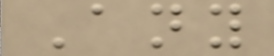Any
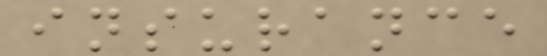insurance
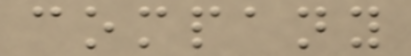company
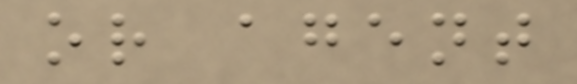or agent
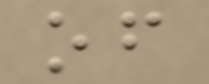of
